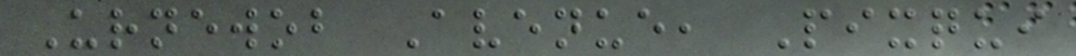Urnewob Avenue, Pixqui
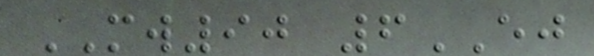MW90 6EJ
